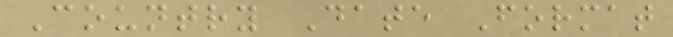Country Date Format
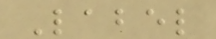Label
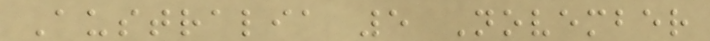Australia 5 November
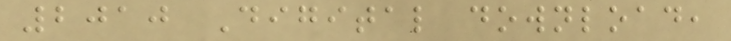2010 Digital download,
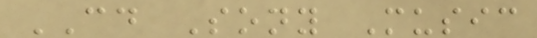CD Sony Music
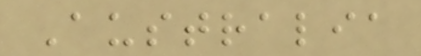Australia
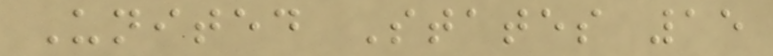United States 15
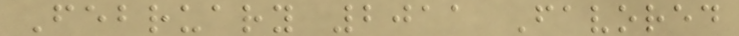February 2011 Favored
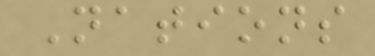Nations
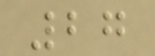27
